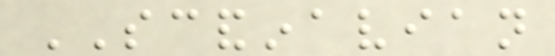SCANDINAVIAN
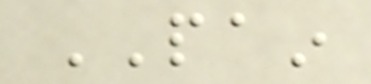PAIN
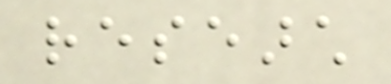research
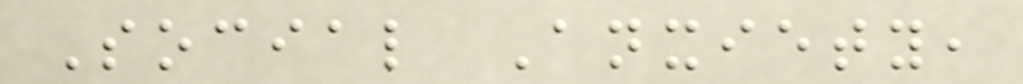Social Anxiety,
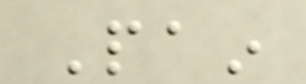Pain
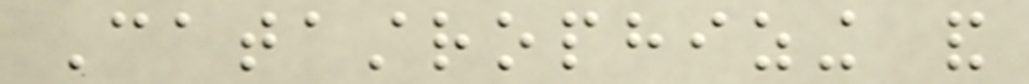Catastrophizing and
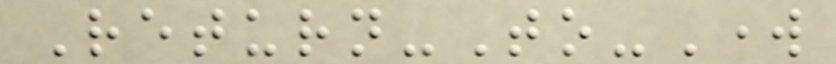Return-To-Work
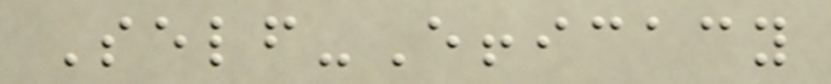Self-Efficacy
